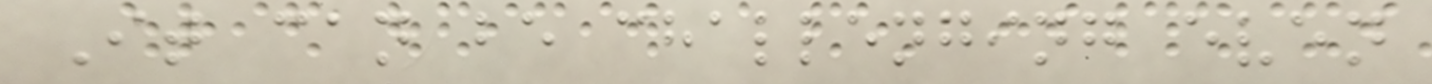It can be challenging even
